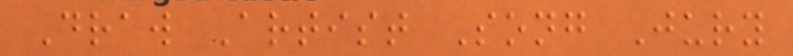Draw Artist Song Jury
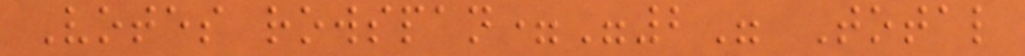Votes rowspan="2" Total
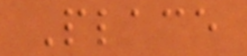Place
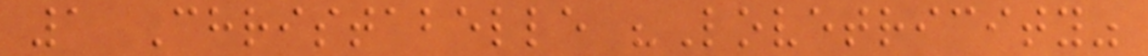1 Christabelle "Lovetricity"
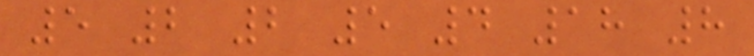5 2 2 5 4 18 8
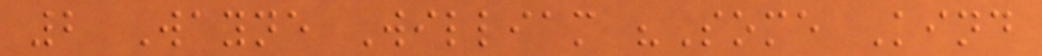2 Wayne William "Some Kind
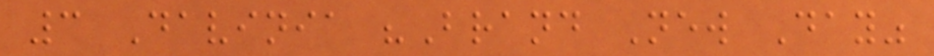3 Davinia "Brand New Day"
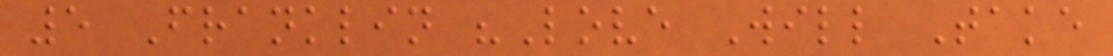5 Franklin "Love Will Take
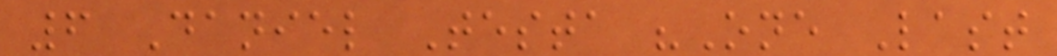6 Daniel Testa "One Last
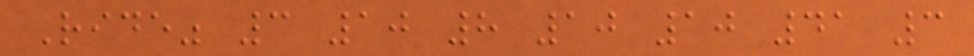Ride" 3 10 8 10 10 41 3
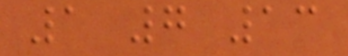1 7 13
